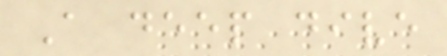A deep dive
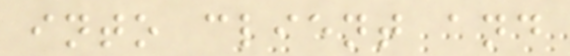into client and
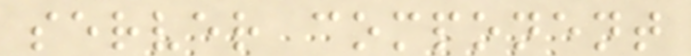server component
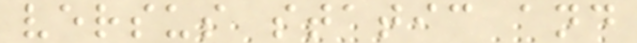versus static and
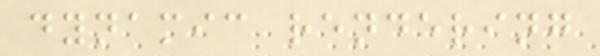dynamic rendering
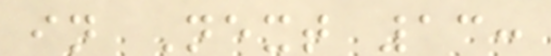in Next 13:
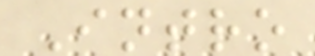Intro
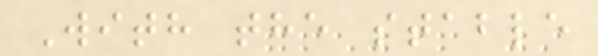With the stable
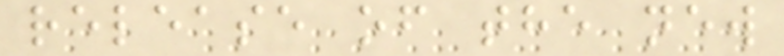release of the new
